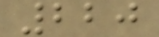220
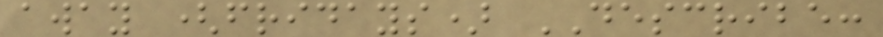away (fridays) DESCRIBE:
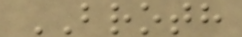BROTH
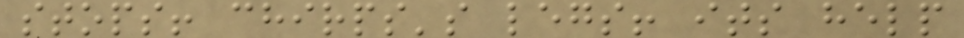stops! chirps's legs! its help
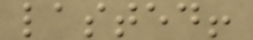lasted!
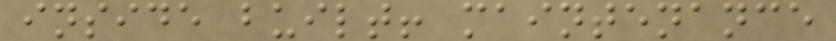inside built! maintenance
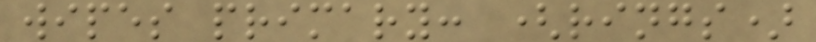wipes primary: (rings)
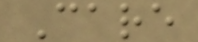Care
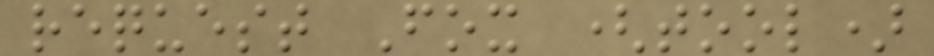request Fox (tool)
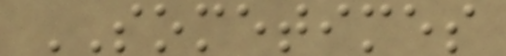SOMETIMES
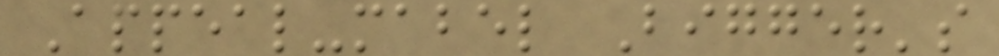Appeal-mabel Bigger's
